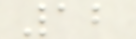12
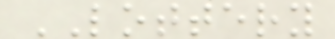LOTTERY
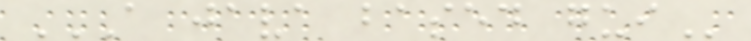A JAVA BASED GUI
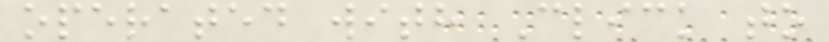operated with Click to
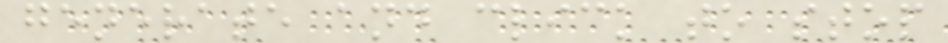generate and click to stop
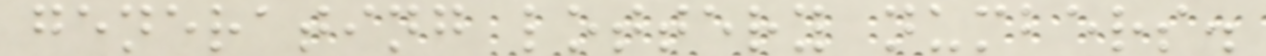generating lottery numbers.
